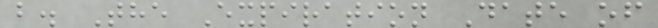b. The Expiration Date of
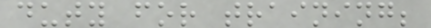duty for training;
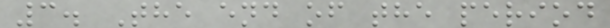3. The end of the period
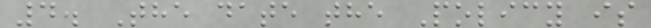4. The date the Policy is
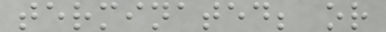terminated; or
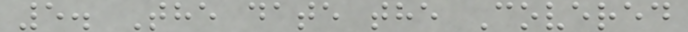5. The date the Covered
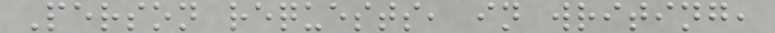Person requests, in writing,
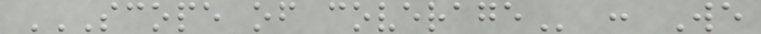SCOPE OF COVERAGE : We
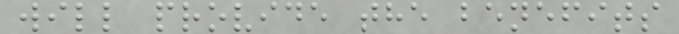will provide the benefits
